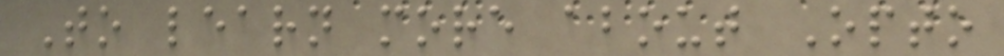To learn more about Opto
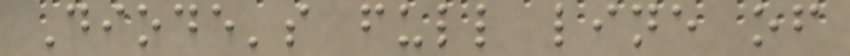Diode's full line of
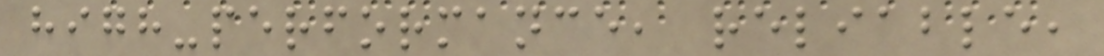high-performance, reliable,
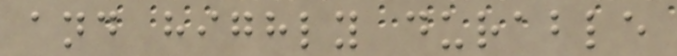and highly durable
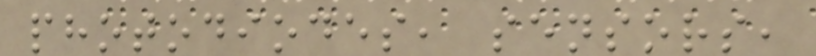photodiodes, sensors,
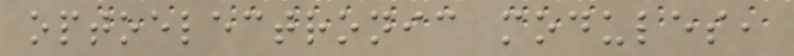optoelectronic modules,
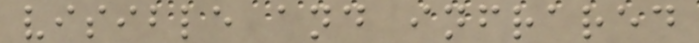visible and infrared
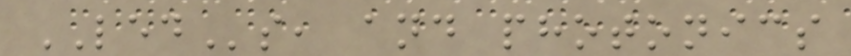LEDs, and photonics
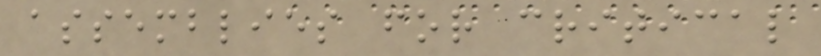assemblies for critical
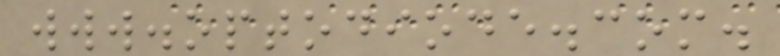www.optodiode.com.
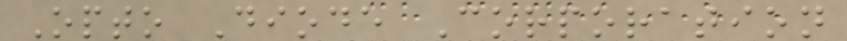Opto Diode Corporation
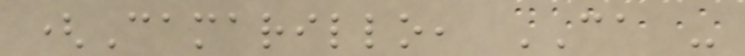(Camarillo, CA -
